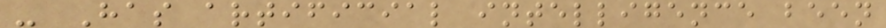- Has artificial intelligence been
